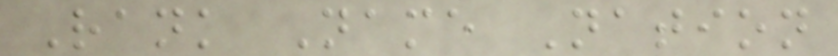Rank Name Nation
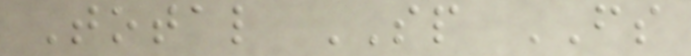Total SP FS
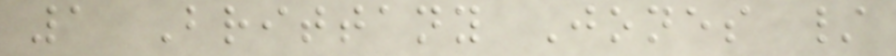1 Brittany Jones /
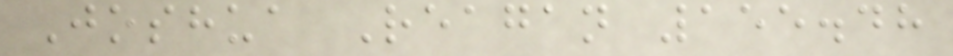Joshua Reagan 155.48
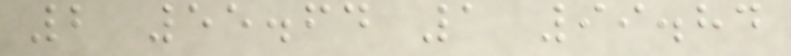2 55.64 1 99.84
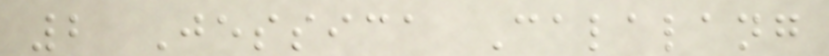2 Jessica Calalang
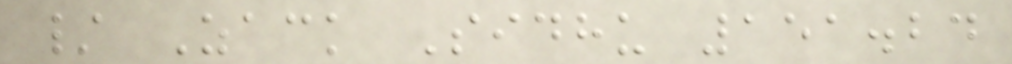/ Zack Sidhu 151.24
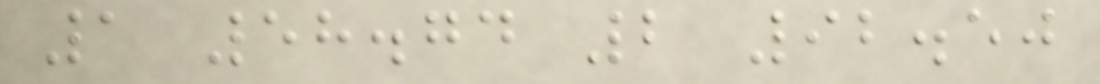1 58.74 2 92.50
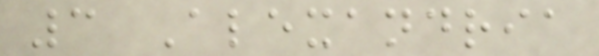3 Alexandria
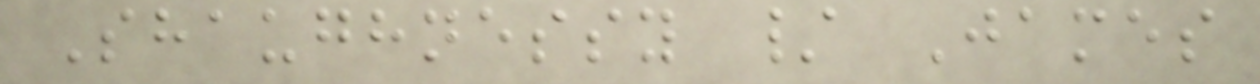Shaughnessy / James
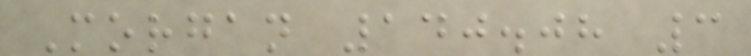Morgan 140.08 3
